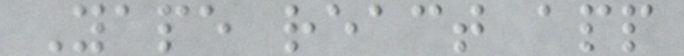Yape react app
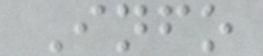Info
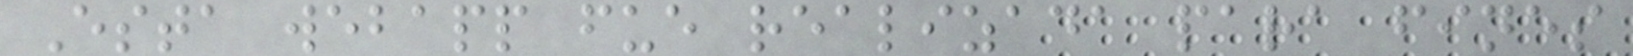Esta webapp fue realizada para fines
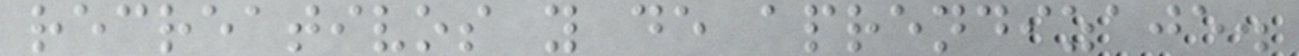recreativos y de aprendizaje.
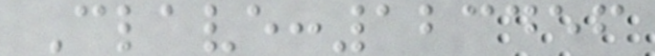Clave:123456
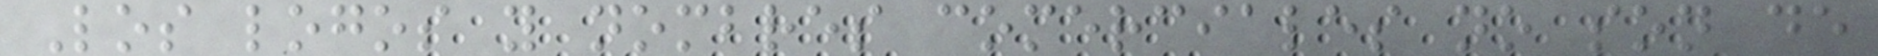Los logos y nombres comerciales no son de
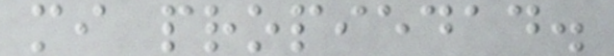mi propiedad.
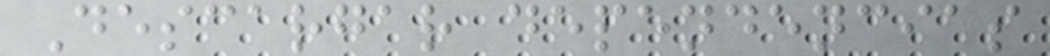Descargar dependencias
